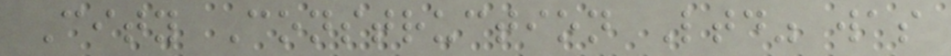City Construction Ltd" was
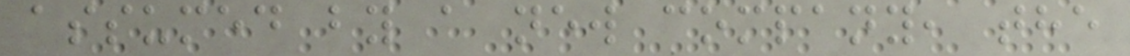assumed by a new company, the
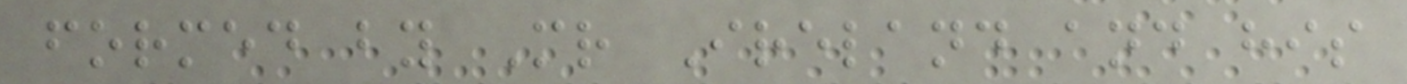formed by Mr Ireland and his
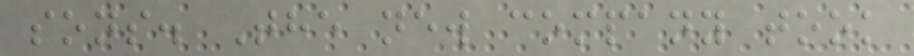sons. The new company took
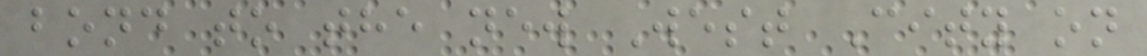bond to the new West City on
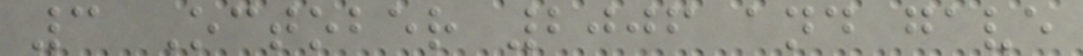3 October 2006 and gave
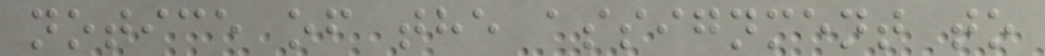notice of the assignment to
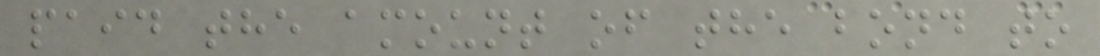paid the amount of the bond to
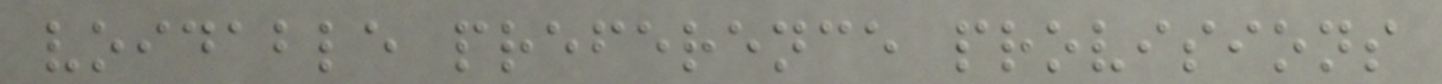voidable preference provisions
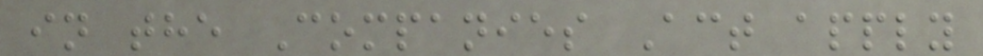in the Companies Act apply
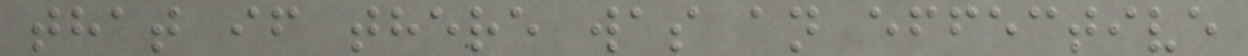that if there was an effective
